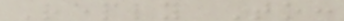Reply To:
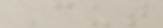Cut
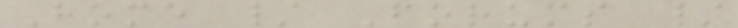Home / Forums /
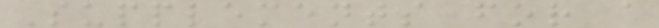Supplements for a
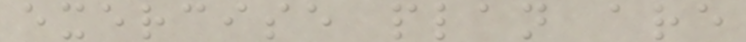exercise plan are
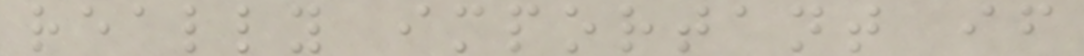really important if
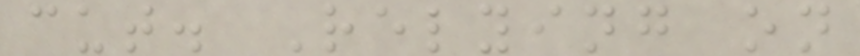cut. Relying on
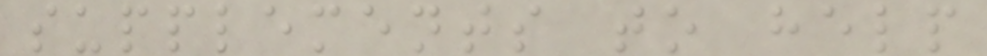supplements to help
